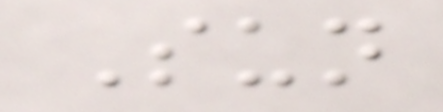Sun
